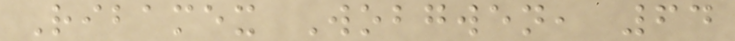Ribamex Wobgwen, 64
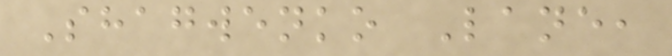Shagwenko Lane,
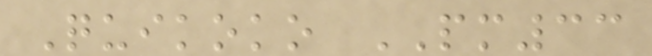Quikoko PM33
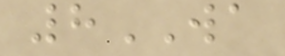8WA
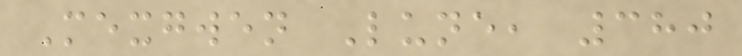Mexgwen Lune, 380
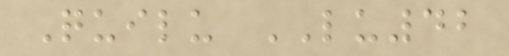Quilu LU42
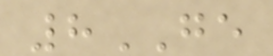8GE
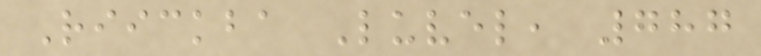Riickba Luvel, 787
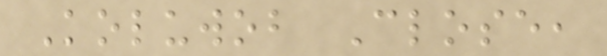Koluwob Close,
